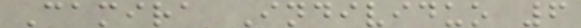Camira Individuo 6
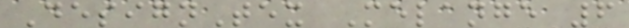DesignTex Melange 6
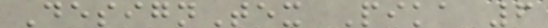DesignTex Pika 6
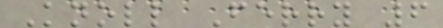Knoll Ferry 6
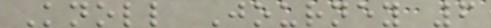Knoll Journey 6
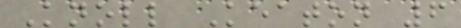Knoll Keaton 6
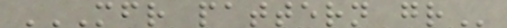MFR PATTERN GR
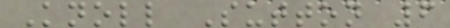Knoll Sutton 6
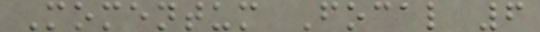Momentum Focal 6
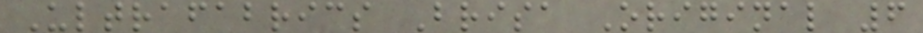Ultrafabrics Brisa Original 6
